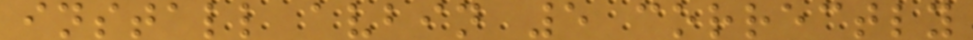install avbin 5 correctly
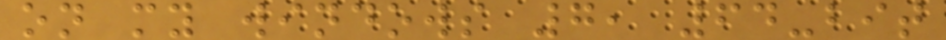on my windows 7, 64-bit
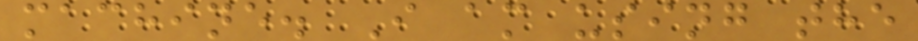machine. I am using the
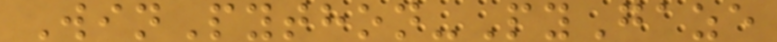WinPython-PyGaze
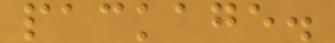package.
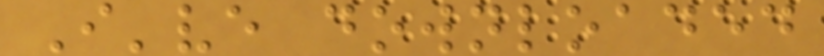I've downloaded
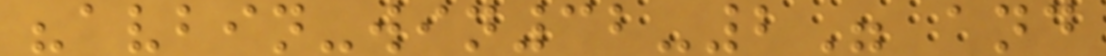"avbin-win32-2" and
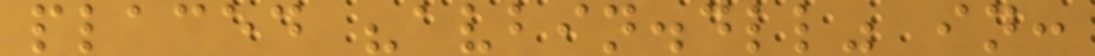placed "avbin.dll" in:
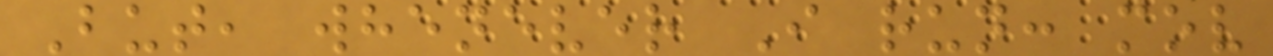But, whenever I run: mov
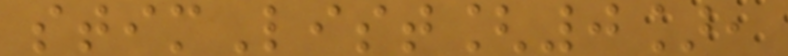stimList[0],
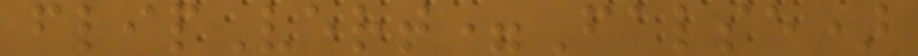flipVert=False)
